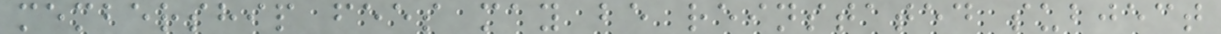membership fees may be reinstated subject
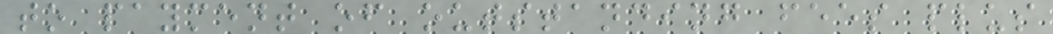to payment of outstanding fees plus
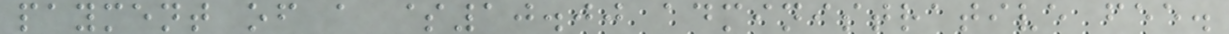payment of a $10.00 administrative fee.
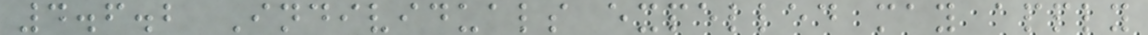4.6.2 Individuals expelled may apply
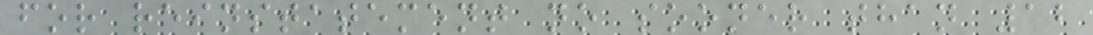for reinstatement no sooner than 12
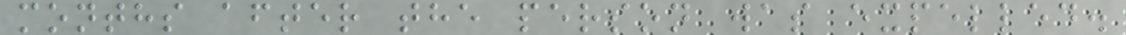months after the person was expelled.
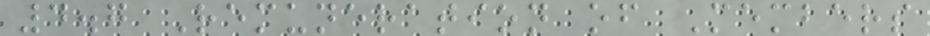4.7 Remuneration of Members
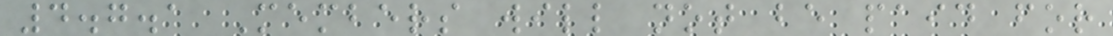4.7.1 Members will not be paid for
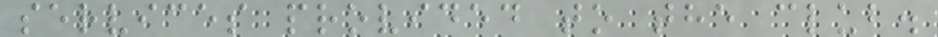services provided to the club.
